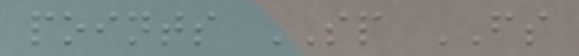points SP FS
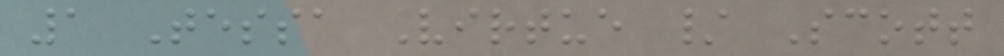1 Tessa Virtue / Scott
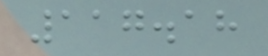117.18
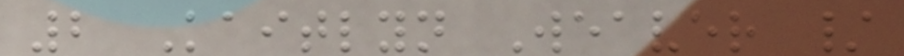2 Kaitlyn Weaver /
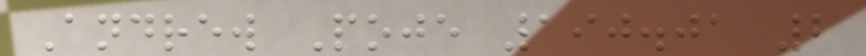Andrew Poje 190.01 2
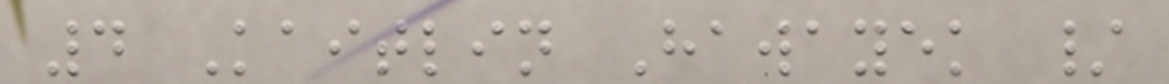4 Kaitlin Hawayek /
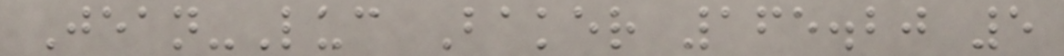Jean-Luc Baker 165.20 5
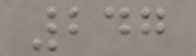247
